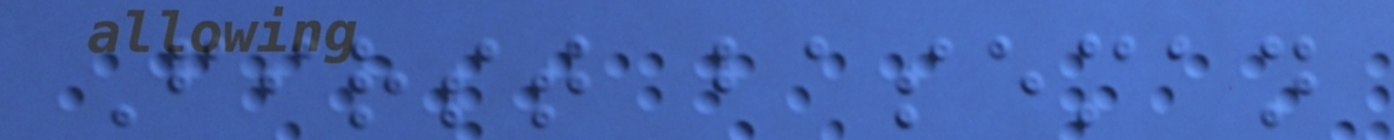First baseman
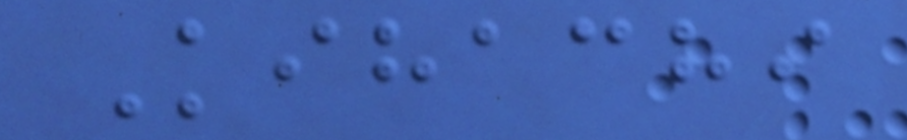Kihachi
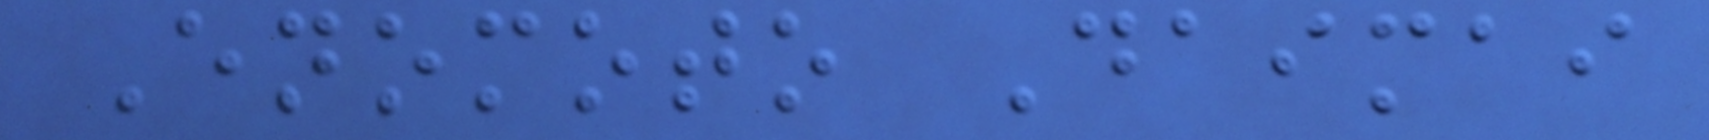Enomoto Daimai
